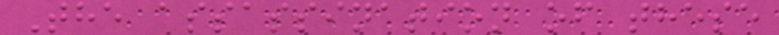The assassination of these
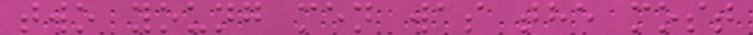two young men was the most
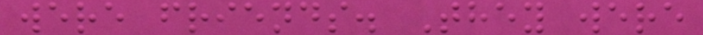were friends. They were
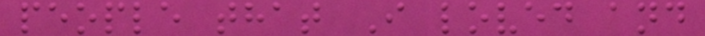people that I loved and
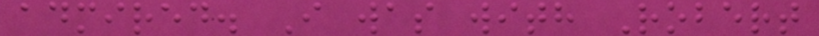admired. I was with Robert
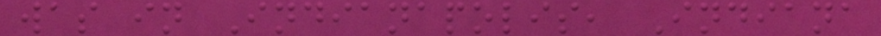was in Indianapolis, Indiana
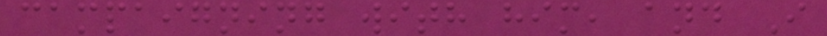campaigning with him, and I
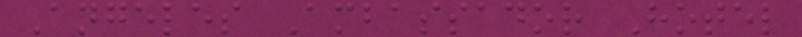Angeles Ambassador Hotel
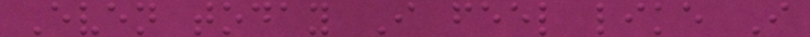Even today I feel like I
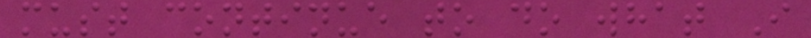must continue to do what I
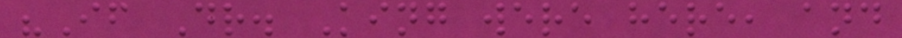"If Dr. King were here, and
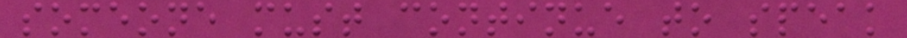someone must continue to speak
